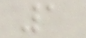1
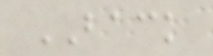BACK
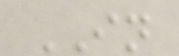IN
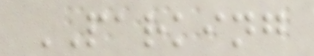PARKING
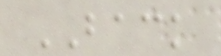BACK
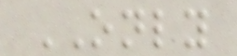ONLY
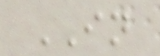IN
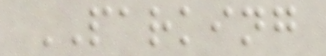PARKING
